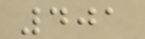401
